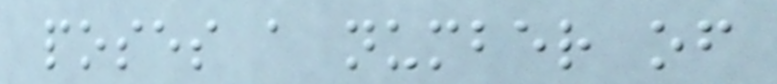poses a number of
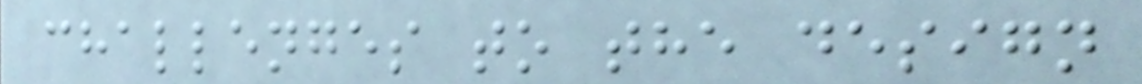challenges to the design
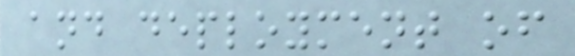and deployment of
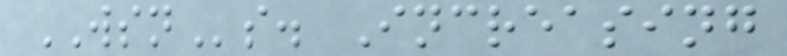WSNs. Increasing
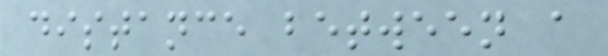distance between a
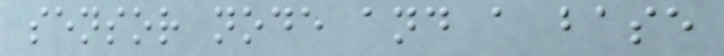sensor node and a base
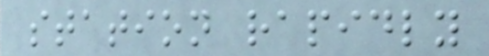station rapidly
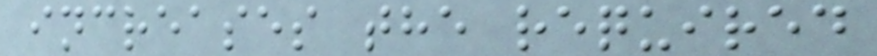increases the required
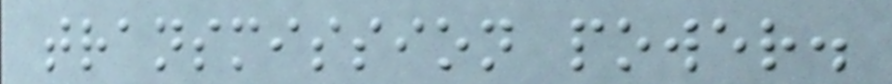transmission power.
